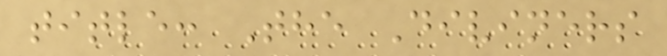title: The Diviners
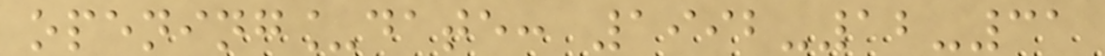opening_date: 1992-12-31
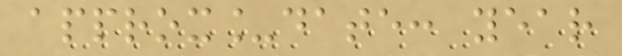approx_date: year
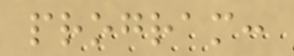program:
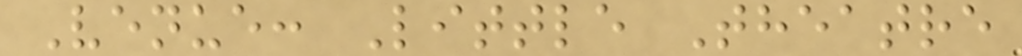Venue: Little Theatre
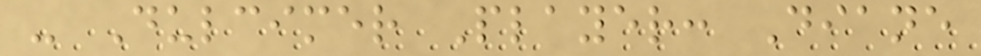- Dulcimer Player: Diane
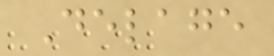Delage
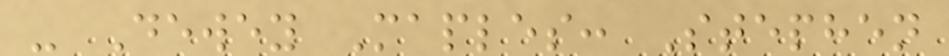- Dewey Maples: Stephen
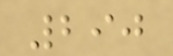290
